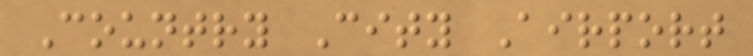Country City Airport
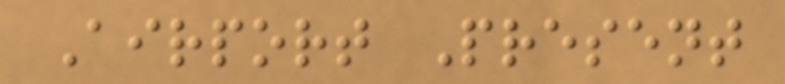Airport Present
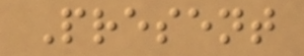Present
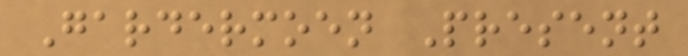Gardermoen Present
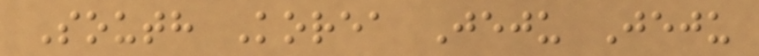South Korea Jeju Jeju
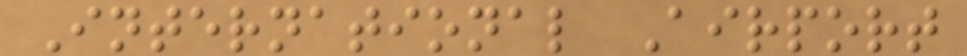International Airport
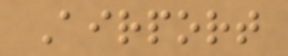Airport
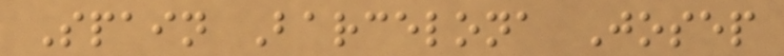Spain Barcelona Josep
